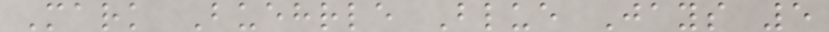Mark Buehrle Blue Jays 5
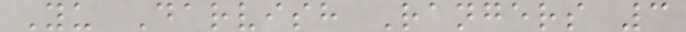Yu Darvish Rangers 3
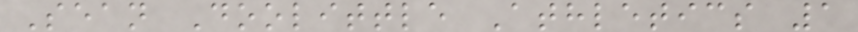Sean Doolittle Athletics 1
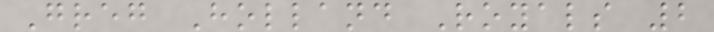Greg Holland Royals 2
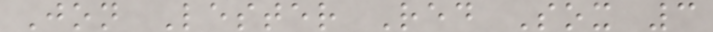Jon Lester Red Sox 3
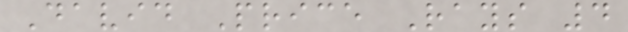David Price Rays 4
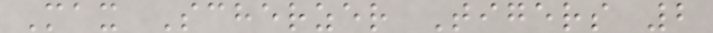Max Scherzer Tigers 2
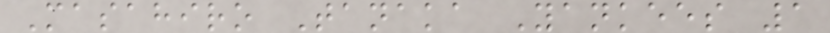Masahiro Tanaka Yankees 1
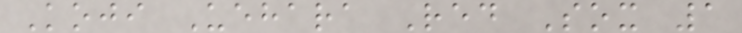Koji Uehara Red Sox 1
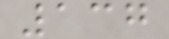137
